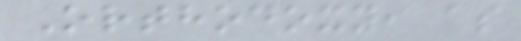Orthodoxy, as
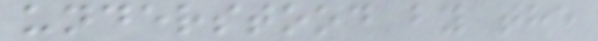understood by the
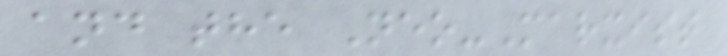and the Neo-Marxist
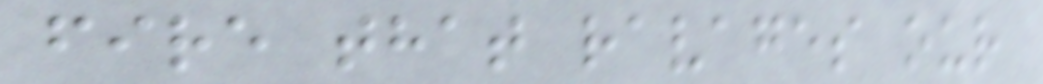fire that ravages our
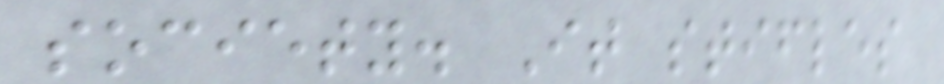society. It stifles
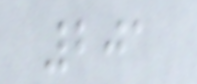201
